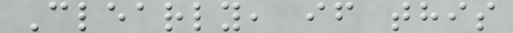Clearly, if this
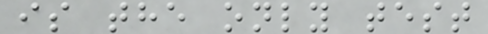is the only test
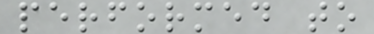performed to
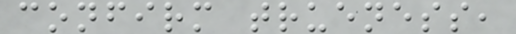confirm trueness,
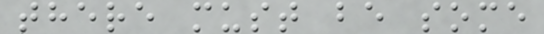there must be some
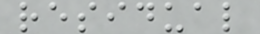residual
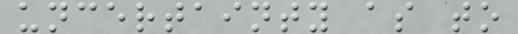uncertainty as to
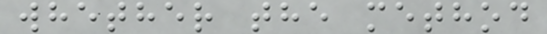whether the method
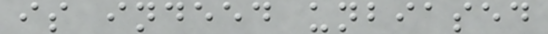is indeed unbiased
